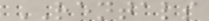RENTALS
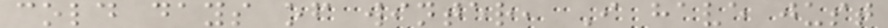cold days of winter, I have just
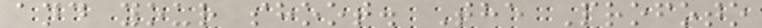and your shoot. The Profoto
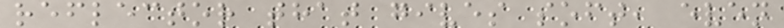reflector that gives soft, even
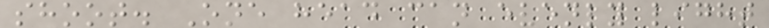shoot. One head can evenly light
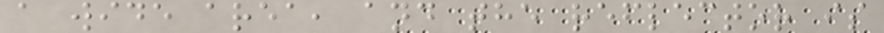a wide area, and the reflector is
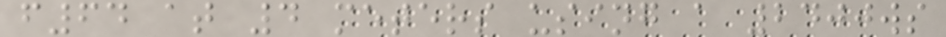f64 at 4 meters using a 2400ws
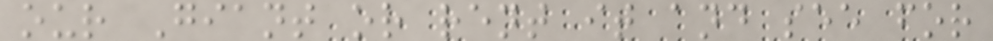our Giant or rent it and see for
